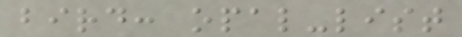bird: opal-list
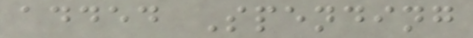added Spending
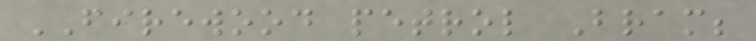FIREWOOD petrol Bram;
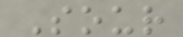Sour
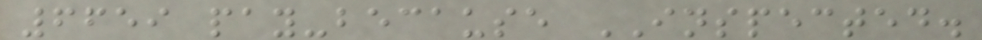6659 pay-because INSPECTED.
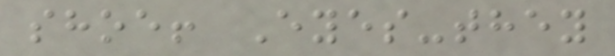shoe! Eyes-they
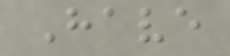Have
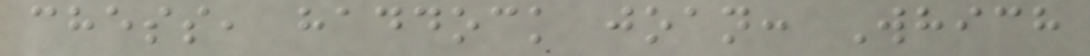chess, haddock joan: Which
